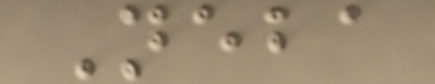Neba
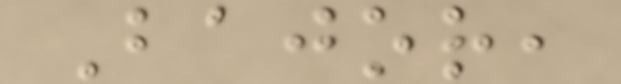Bajor,
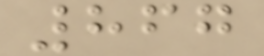867
